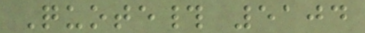Quote# 5104
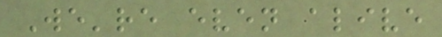We're even alive
